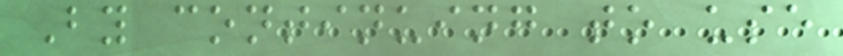By continuing to use
